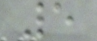5
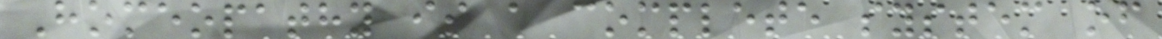Homeopathy is a complete system of
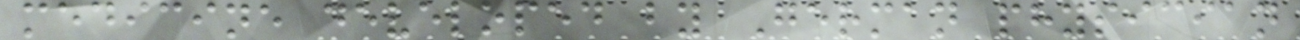medicine developed by German physician
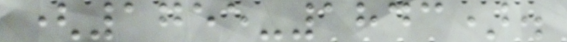(1755-1843).
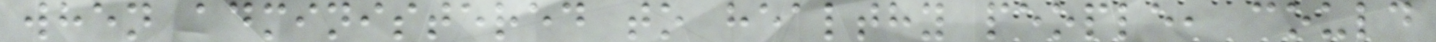when administered to healthy people, could
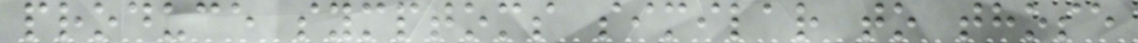produce symptoms similar to those
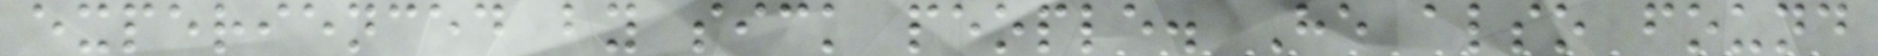experienced by sick people. He also found
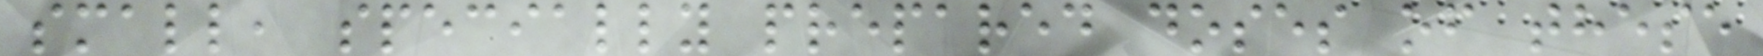small, specially prepared doses of these
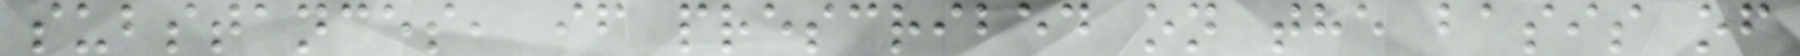substances, if prescribed on the basis of
